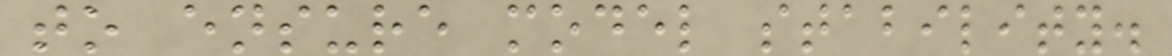to ensure model stability.
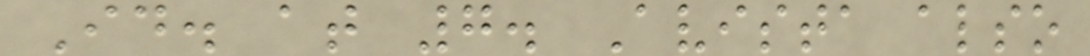Id. at 7. Avista also
